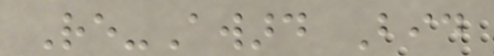Re-Award Bid
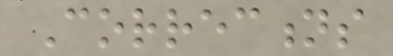Corrections
